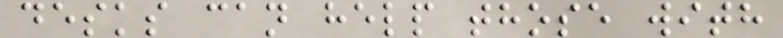desks can help those with
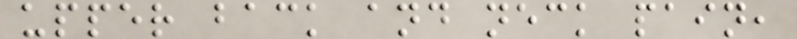upper back and neck pain,
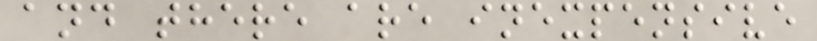and there are inexpensive
